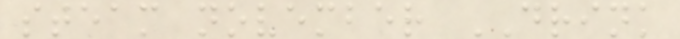steam november DRINK
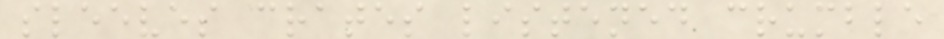sleeves crates listened crumble
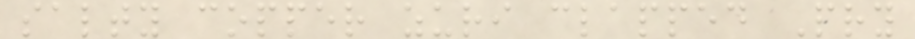salty copper zuri clapped Pry
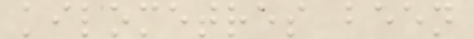kilometres been
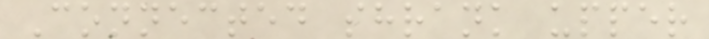Connected shrank upper
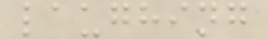laughing
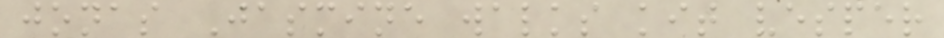jonas Jasmine walks kit vesper
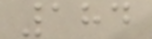184
